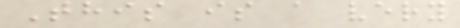This is a very
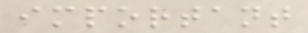important
